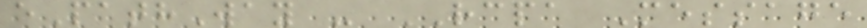ePathWay - RCPA Message
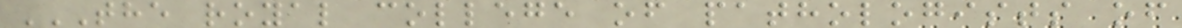THE ROYAL COLLEGE OF PATHOLOGISTS OF
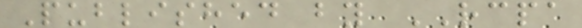Published by RCPA
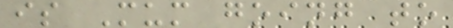is Mum going to
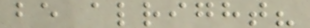be alright?
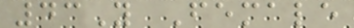43Y Female
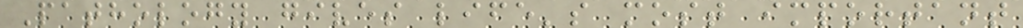Pathology gives life's most important
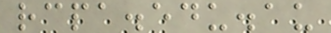rcpa.edu.au
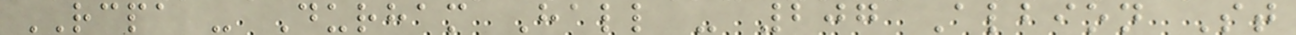RCPA - Durham Hall - 207 Albion St
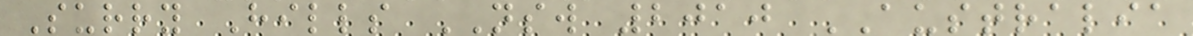Surry Hills NSW 2010 AUSTRALIA
